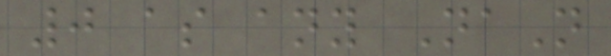0 as any NaN
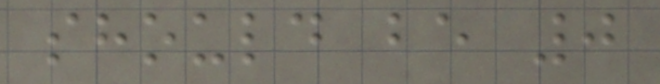should be 0
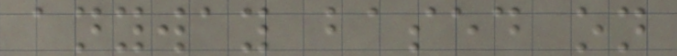anyway based on
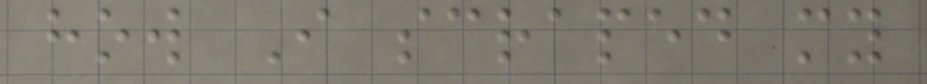how I scraped my
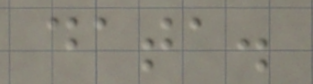data.
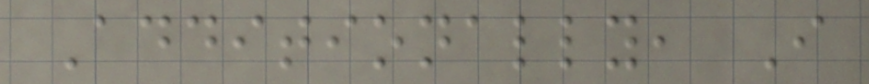Additionally, I
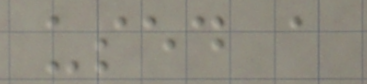used a
